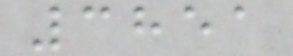3851
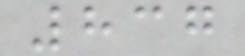837
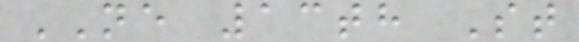NE 13th St
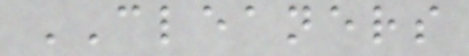CLEANERS
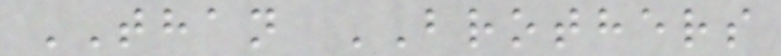THAN BROTHERS
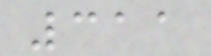311
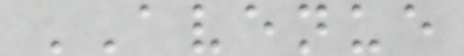AVENUE
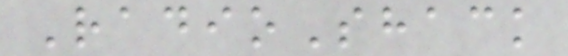RadioShack
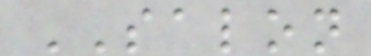SALON
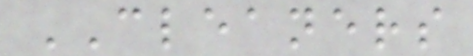CLEANERS
